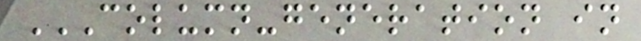COLUMN-GENERATION IN
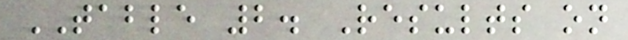TABLE 2. Results on
